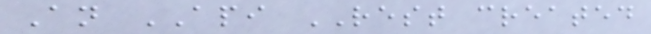An API REST created
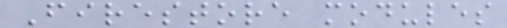Firestore modules
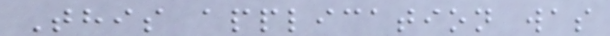This application was
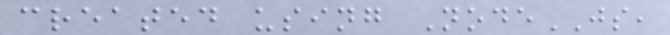created using NodeJS,
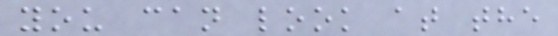you can look at the
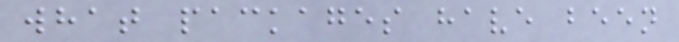what packages have been
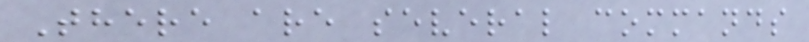There are several commands
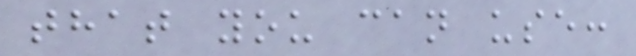that you can use:
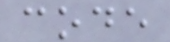code
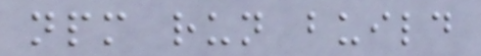npm run build
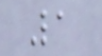1
